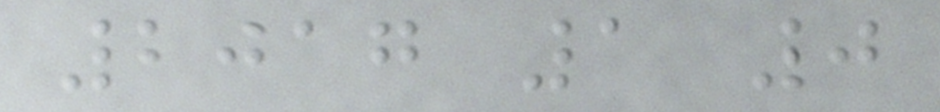2017 1 0
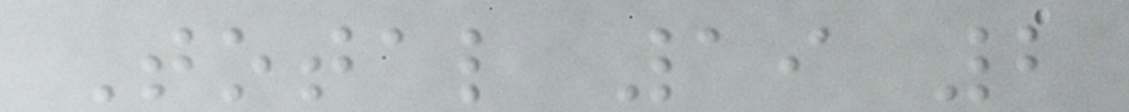Total 19 2
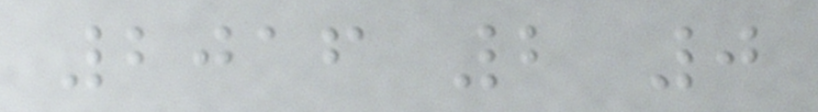2016 2 0
